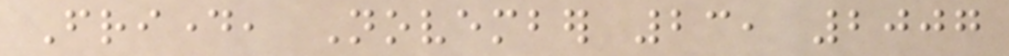Friday, November 23, 2007
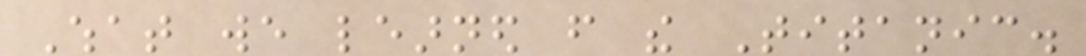What we learned from the Titanic.
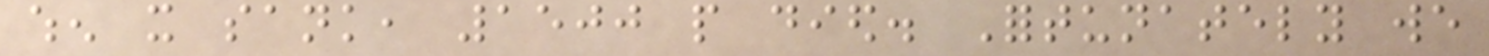when it sank, 1500 people died. Fortunately we
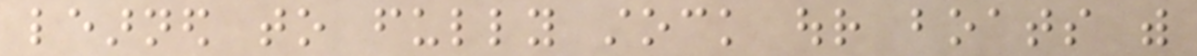learned to fully stock our boats with
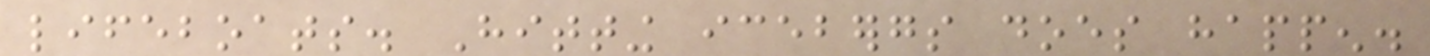lifeboats. Hitting icebergs does happen.
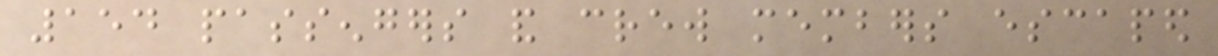154 passengers and crew members escaped
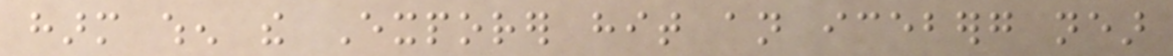harm when the Exporer hit an iceberg near
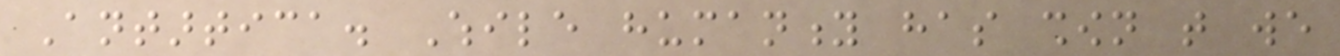Antartica. While humanity has shown that we
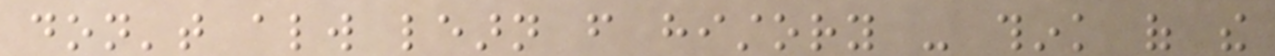don't always learn from history - think of the
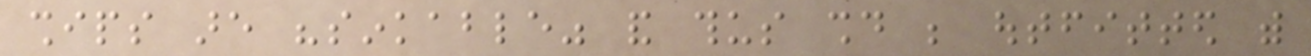ships are "sinkable" and thus should be outfitted with
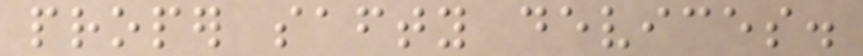proper safty devices.
